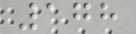178
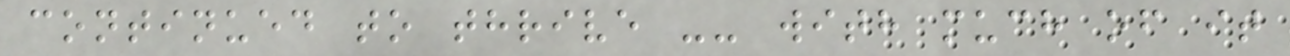continued to thrive -- with much of it
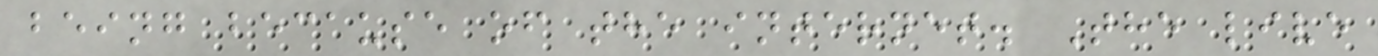being because of the internet. The live
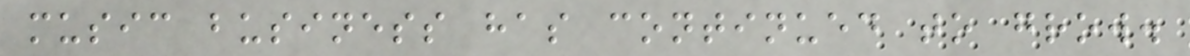music business has continued to grow.
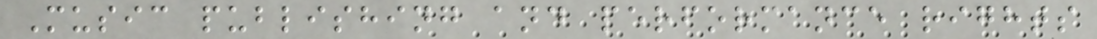Music publishing and performance rights
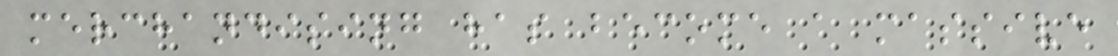merchandising has become a massive
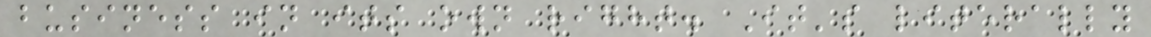business in its own right. It's literally
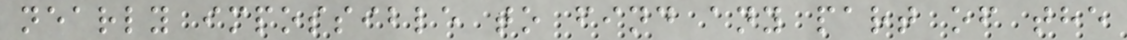nearly impossible to find any part of the
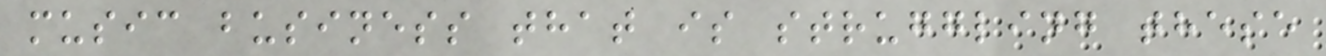music business that is struggling these
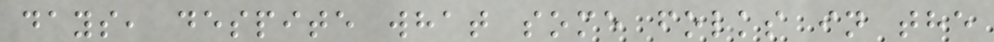days, despite what some folks in the
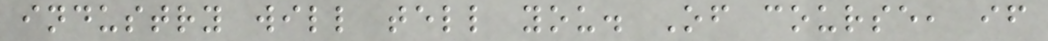industry will tell you. Of course, if
